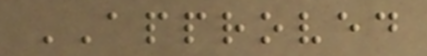APPROVED
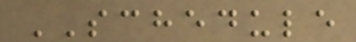SCHEDULE
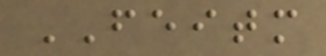FEITM
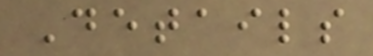Details
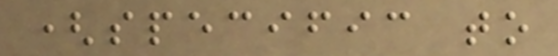(specific to
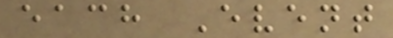each Event
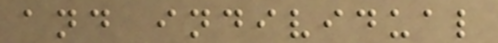and individual
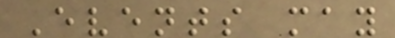Events may
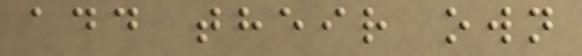add their own
